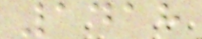1418
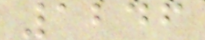1246
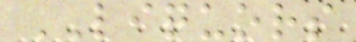LIQUORS
